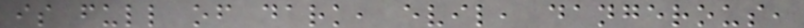is full of dark, evil, dangerous,
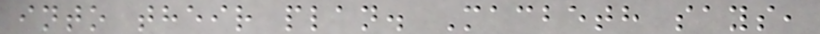into their plan. Macbeth says,
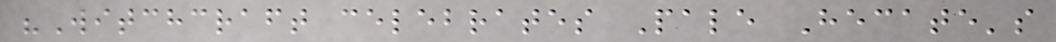"Witchcraft celebrates Pale Hecate's
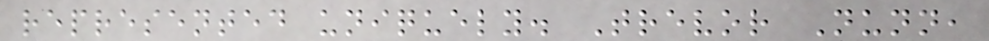represented uniquely. Trevor Nunn,
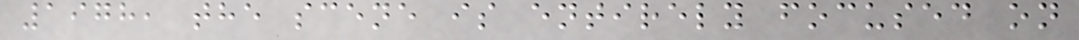1978, the scene is entirely focused on
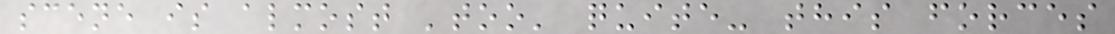scene is almost 'too' quite- this forces
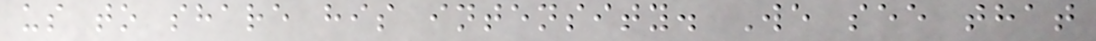us to share his intensity. We see that
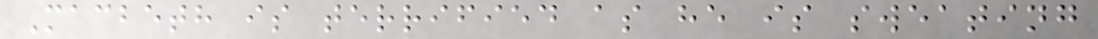Macbeth is terrified as he is sweating
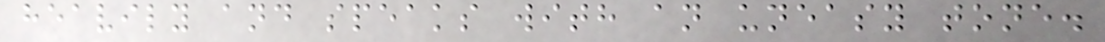heavily and speaks with an uneasy tone.
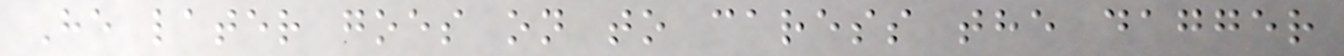He later goes on to caress the dagger
